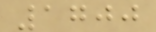1700
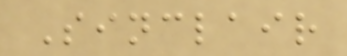Sinclair
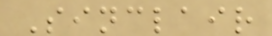Sinclair
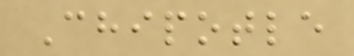Chipotle
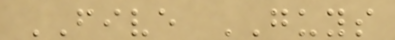FIVE GUYS
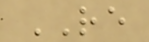RE
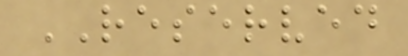RESERVED
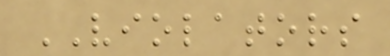VIOLATORS
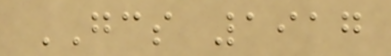GCS 1917
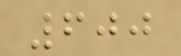600
